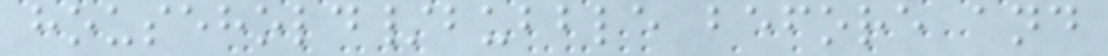household/bubble before and
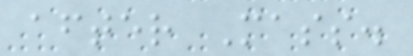after Mass.
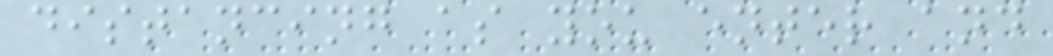distancing as you enter and
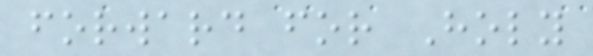forward for Holy
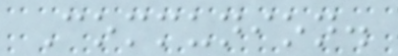Communion.
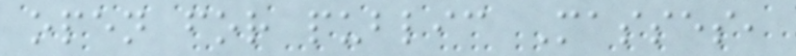open for public Masses,
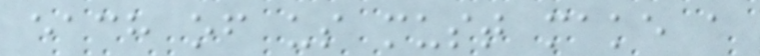each of us must make a
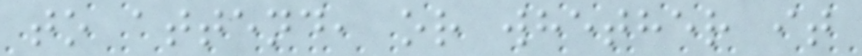to attend, or whether it
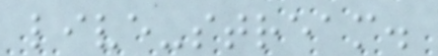live-stream.
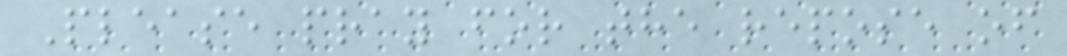Please pray for the repose of
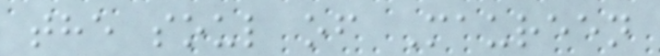the soul of Maureen
